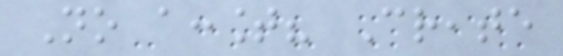No account? Create
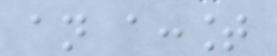an account
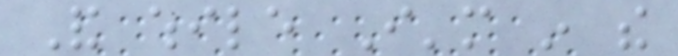And while I'm in the
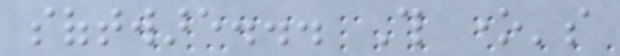software... This one's
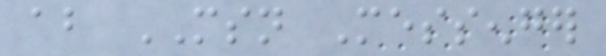about MSN Messenger
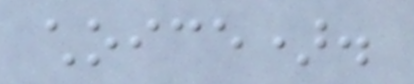choice).
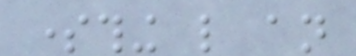something like an
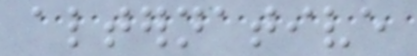alternative
